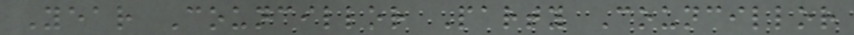Year Councillor Party Councillor
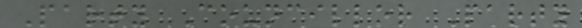Party Councillor Party
